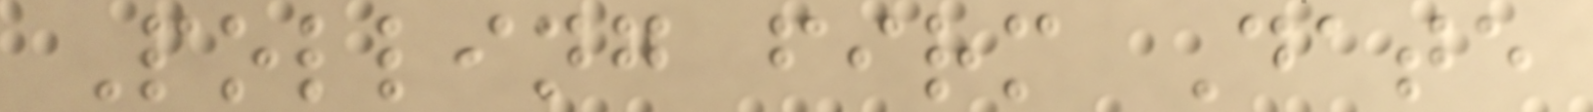Polling firm Date
